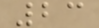23
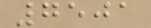7501
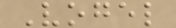Vogel
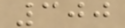300
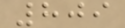809
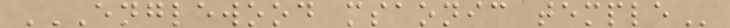ENGLEWOOD MSAONIC TEMPLE
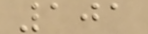101
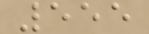555
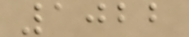1022
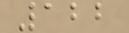122
